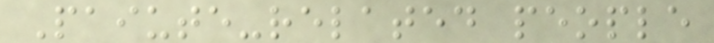Paiute-related people
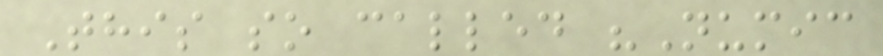This so called "Numic
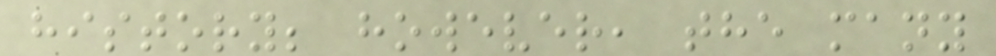history; however, the many
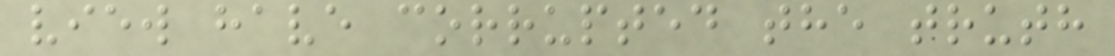view have corrupted the truth
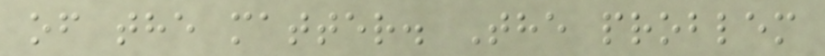of the matter. The problem
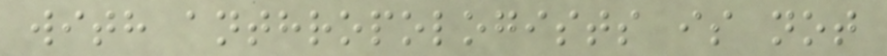with anthropologists is not
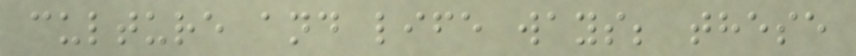culture and life ways; these
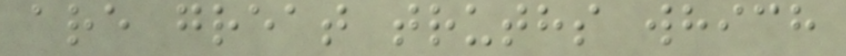are great truths which
